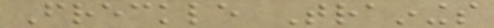Freckle Trainings
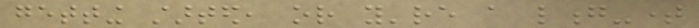getting started, or you're a long-time
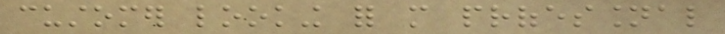customer looking for more professional
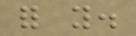for you.
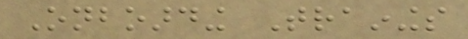Onboarding Trainings
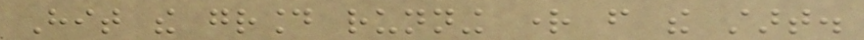Hit the ground running right from the start.
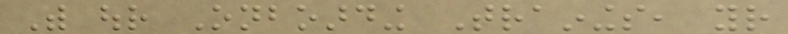With our Onboarding Trainings, your
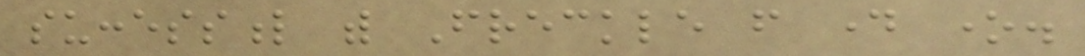successful with Freckle from day one.
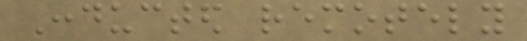Conducted remotely
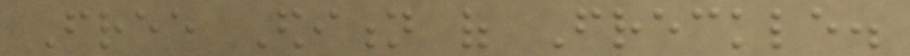Free Edition of Freckle.
